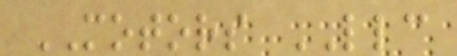MOTORS LLC
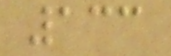133
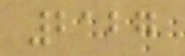2127
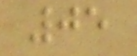05
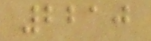2210
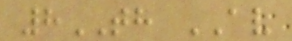8TH AV
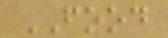FOOD
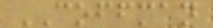COFFMAN
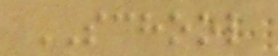SCHOOL
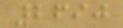2690
